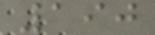190
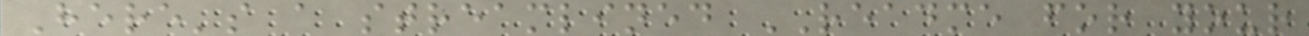Here's a streamlined README for your
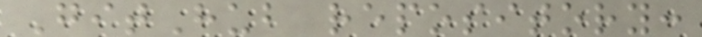GitHub repository:
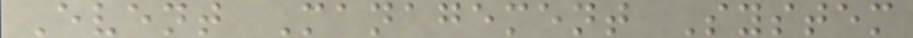Event Management System
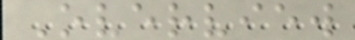Overview
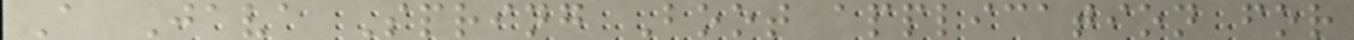A Java Spring Boot application for
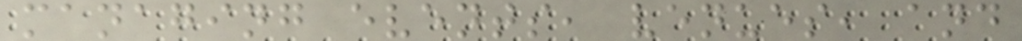managing events, venues, and
